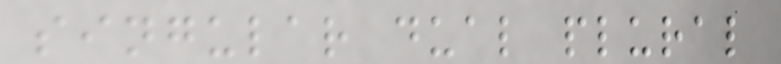singular dual plural
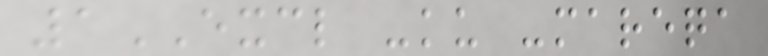1EXCL -ku -mareqa
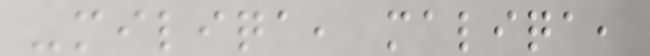-miliqa, maliqa,
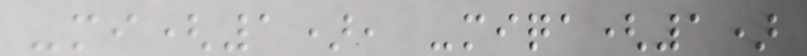-mi(1), -miqa(1)
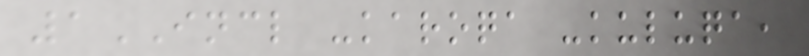1INCL -karoqa -kuluqa,
